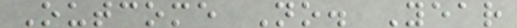Outcome No. Year
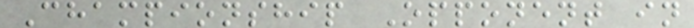Championship Opponent in
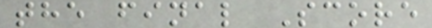the final Score
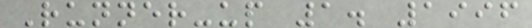Runner-up 1. 1996
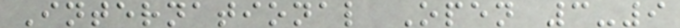International Open 3-9
